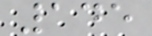145
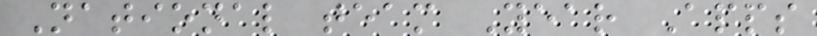National team Year Apps
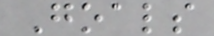Goals
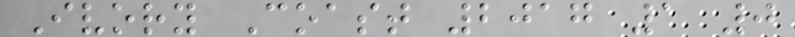Ivory Coast 2017 1 0
